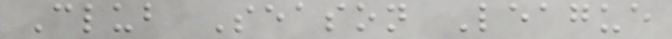Club Season League
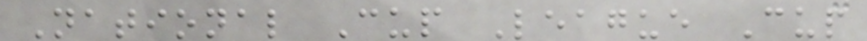National Cup League Cup
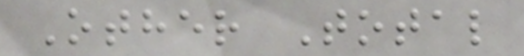Other Total
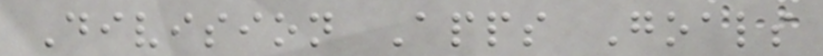Division Apps Goals
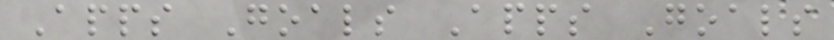Apps Goals Apps Goals
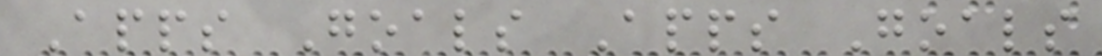Apps Goals Apps Goals
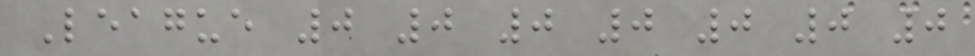League 0 0 0 0 0 0 0
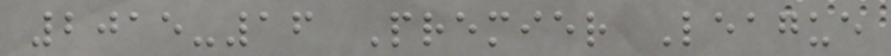2015-16 Premier League
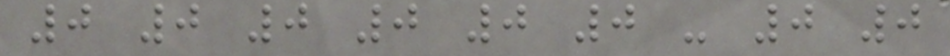0 0 0 0 0 0 - 0 0
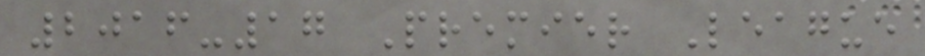2016-17 Premier League
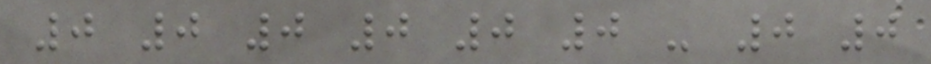0 0 0 0 0 0 - 0 0
